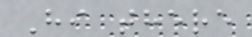Hi there
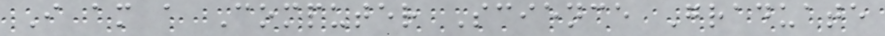I am a Computer Science Graduate
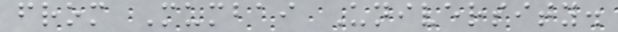from Mumbai University.
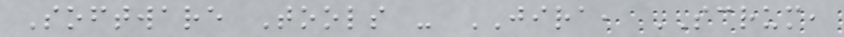Software Tools - JIRA, SCRUM,
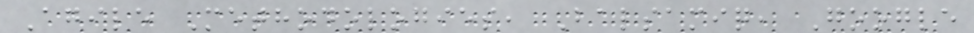Agile Methodologies, Balsamiq, Google
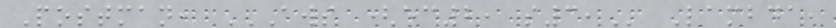Postman, AWS (EC2, S3, Lambda,
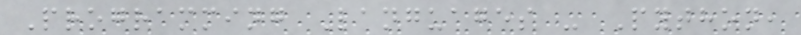Programming Languages - Python,
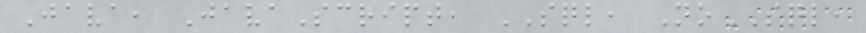Java, JavaScript, SQL, NoSQL,
